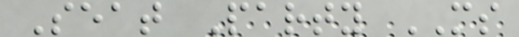Seat Party MS
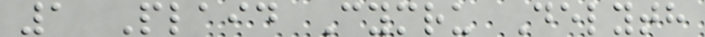1 Plaid Cymru Delyth
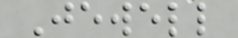Jewell
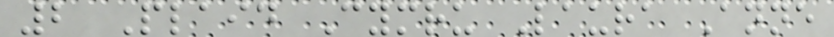2 Plaid Cymru Laura Anne
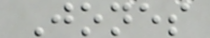Jones
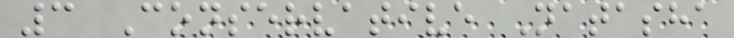3 Conservative Natasha
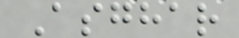Asghar
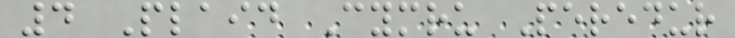4 Plaid Cymru Peredur
